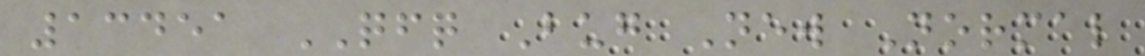13451 QFQ Bug New Normal
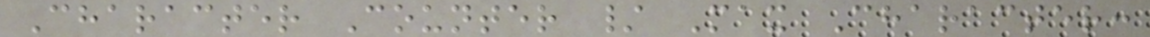Character Counter / Max Character:
